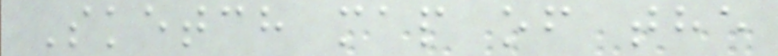Sketch map of the
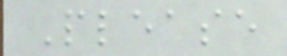Please
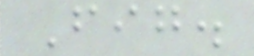Fig.
